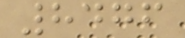8476
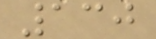130
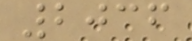2036
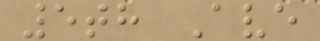5th Ave
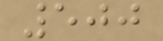500
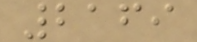2169
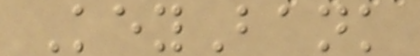KeyBank
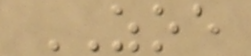ZOE
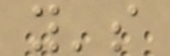y's
